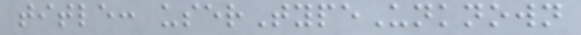title: userTypeUnknown
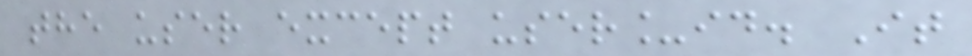the user except user_id. It
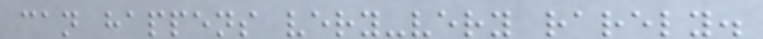can happens very-very rarely.
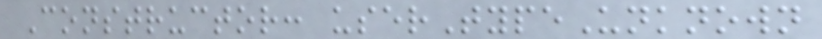Constructor: userTypeUnknown
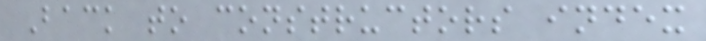Back to constructors index
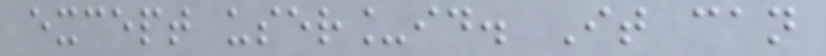except user_id. It can
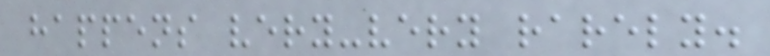happens very-very rarely.
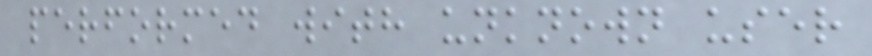performed with unknown user
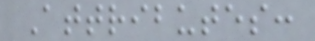Attributes:
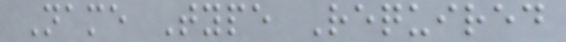Name Type Required
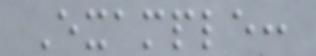Example:
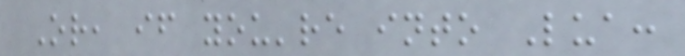Or, if you're into Lua:
